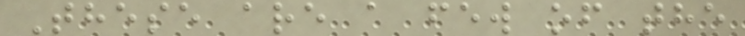These are a few of the
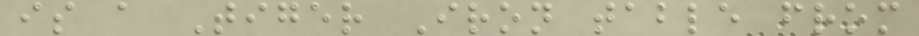is a Tiger Iron table from
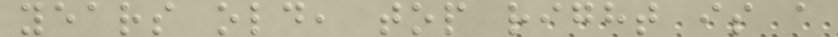years old, top right is a
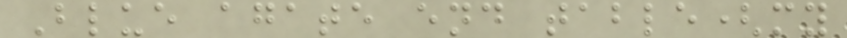Blue agate end table(my
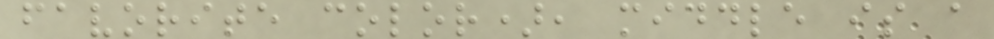favorite color), middle is a
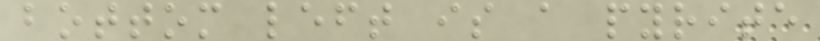bottom left is a pyrite
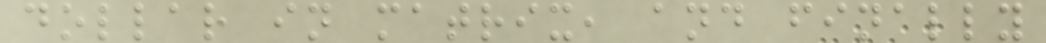dollar in matrix, and finally
